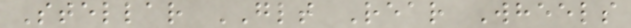Stellar GLT Rear Wheels
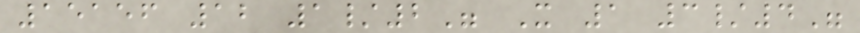15156 12 1/2" X 1 3/4"
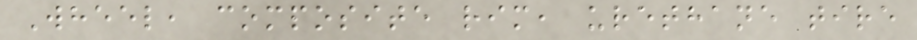Wheel, composite rim, urethane tire
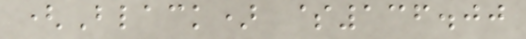(Black) $136.00
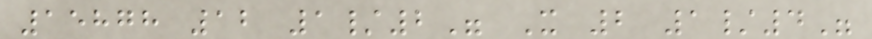15878 12 1/2" X 2 1/4"
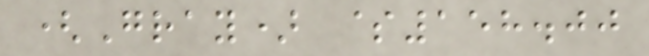(Gray) $158.00
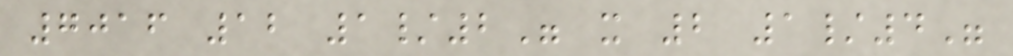7016 12 1/2" x 2 1/4"
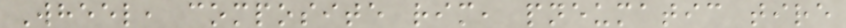Wheel, composite rim, pneumatic tire
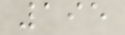195
